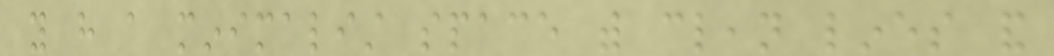you have a minimalist space with clean lines and
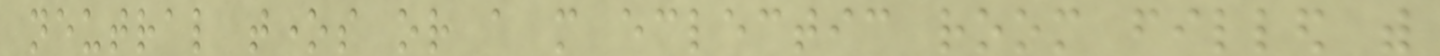neutral tones or a more eclectic room filled with
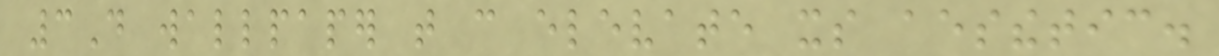3D wallpaper that can elevate its aesthetic.
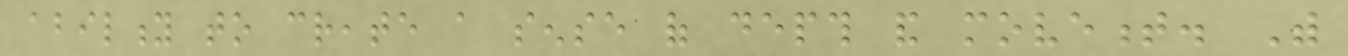ability to create a sense of depth and movement. With
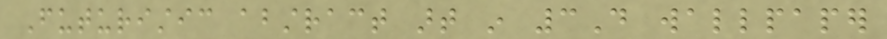Futuristic abstract art in 3D wallpaper
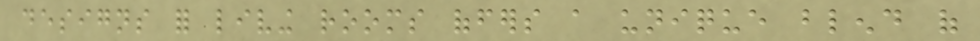designs for living rooms offers a unique blend of
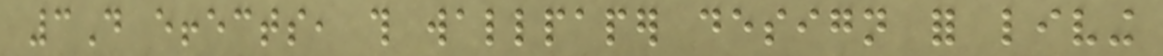3D effects, this wallpaper design for living
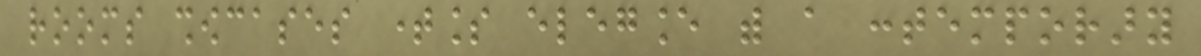rooms showcases timeless elegance with a contemporary
